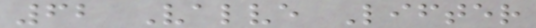62 Valve Lifter
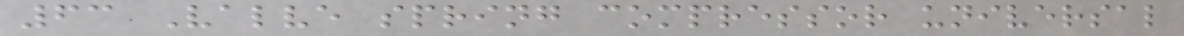63 Valve spring compressor universal
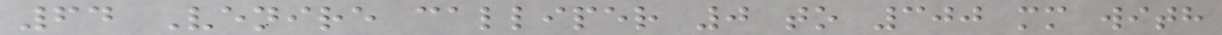64 Venire calliper 0 to 300 mm with
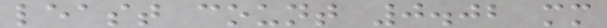least count 0.02 mm
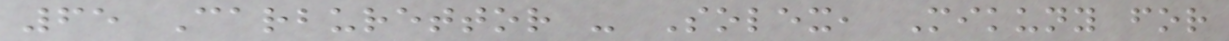65 Carburettor - Solex, Mikuny for
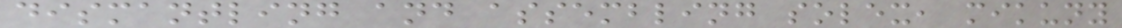dismantling and assembling solex, mikuny
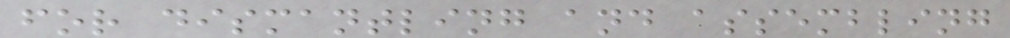for dismantling and assembling
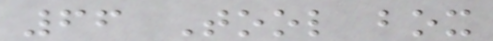66 Tool box
